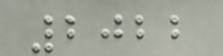2022
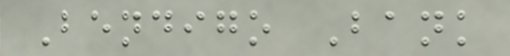Bendigo Bank
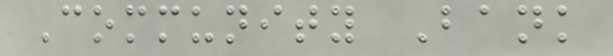Community Bank
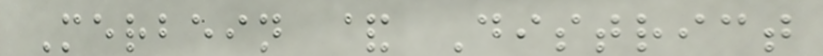Merbein & District
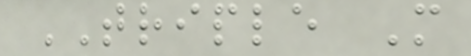TRIPLE M
